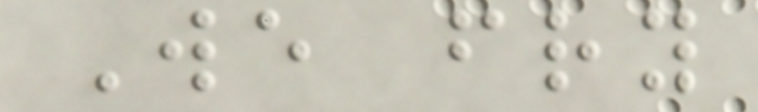We fry
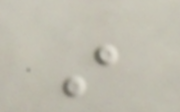in
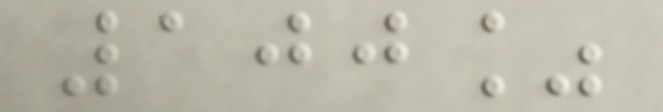100%
